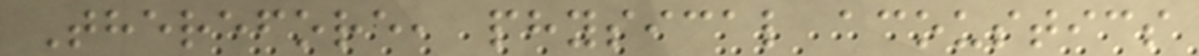Therefore, physical acoustics
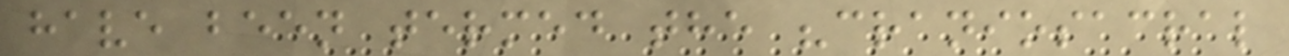have been termed the "craniosacral
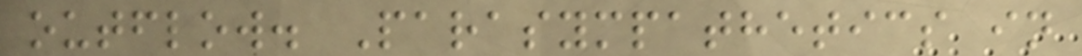outflow. Parasympathetics in
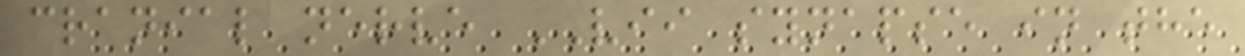cranial nerve VII synapse in the
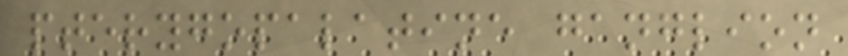pterygopalatine ganglion
